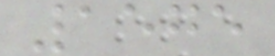1575
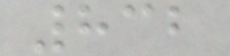832
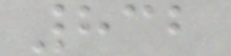832
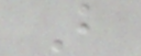B
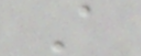A
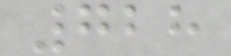728
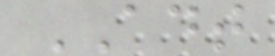ADT
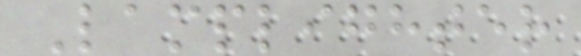Lamplighter
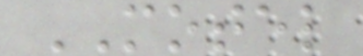MOTEL
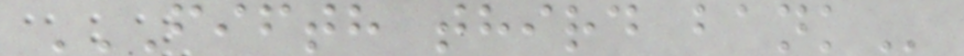FIFTH THIRD BANK
